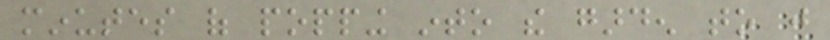minutes of popping into the garden to just
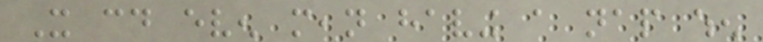It could even mean having a nap when
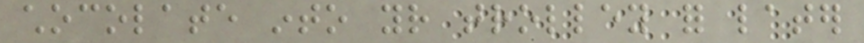chocolate into your trolley for later
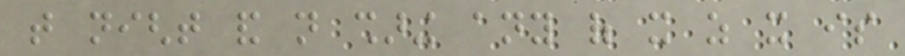that night and not sharing any of it as it is
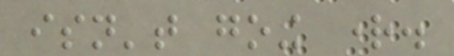isn't going right.
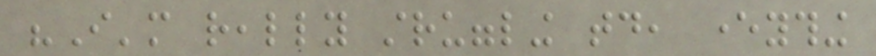"I'm really struggling today, everything
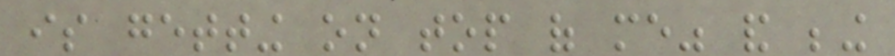is getting on top of me" and being
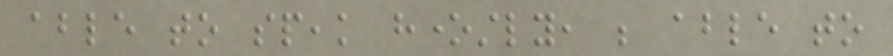able to speak honestly, be able to
